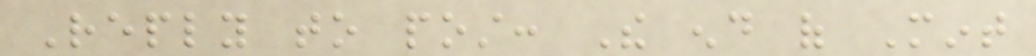Reply to post: The end of Mint
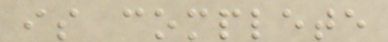is complete
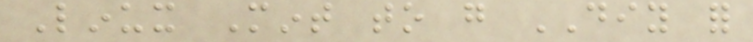Linux Mint to go DIY for
